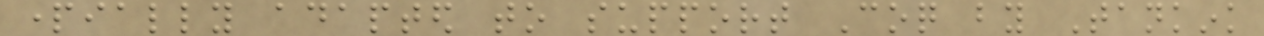partially adapted to support Coq by Tankink
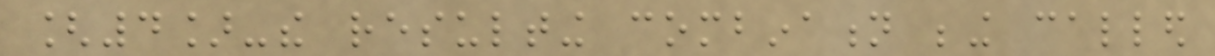[4]-the resulting combination being called
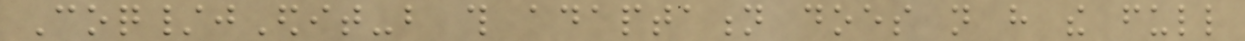Coq/jEdit-but this adaptation does not have the full
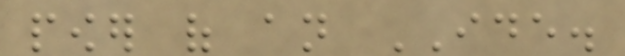power of an IDE.
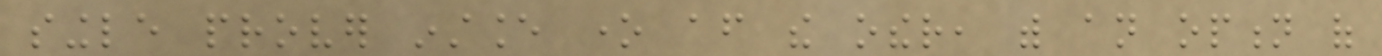single prover instance one after the other, with an option of
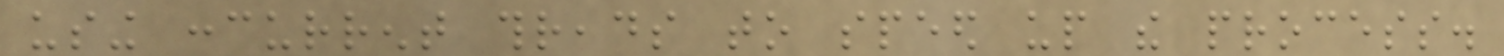using concurrent threads to speed up the process.
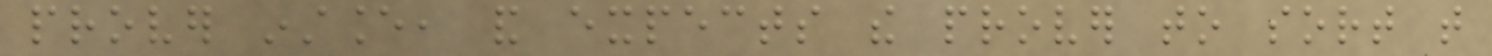prover instance, and expects the prover to sort that
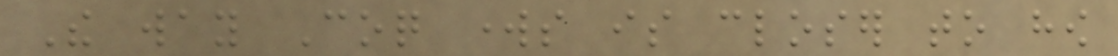The way Coq works is closer to how
